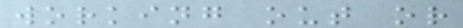working out or
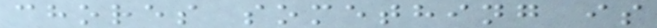chores something is
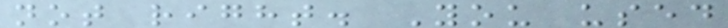not right. You used
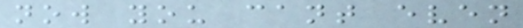now you cant even
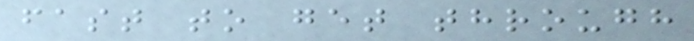fast to get through
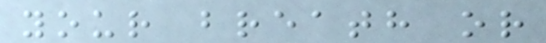your breath or
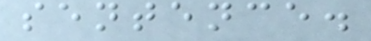sentence.
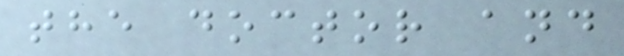the doctor and
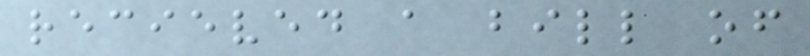recieved a bill of
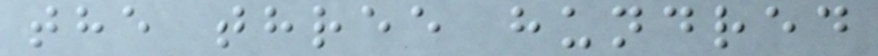the three hundred
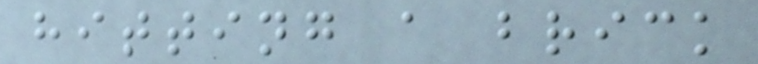hitting a brick
